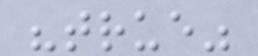"true"
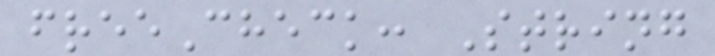freeCheck: String
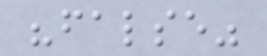"false"
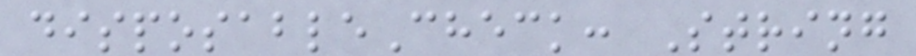disposableCheck: String
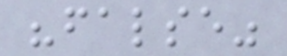"false"
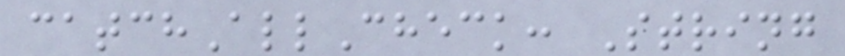catchAllCheck: String
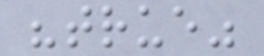"true"
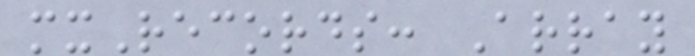mxRecords: Array
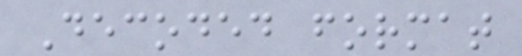Decoded format
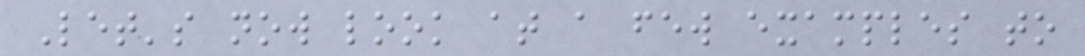Let's now look at a few examples to
